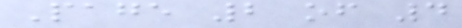Page 2 of 4
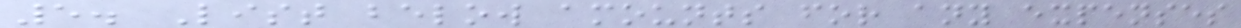5. List below amounts for any expenses
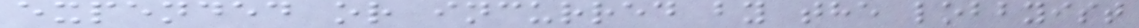expended or incurred by the lobbyist
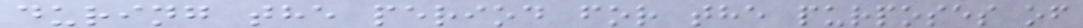during the period for the purposes of
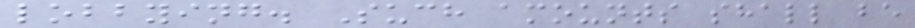lobbying. Such amounts shall be
